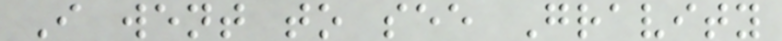I went to see Gravity
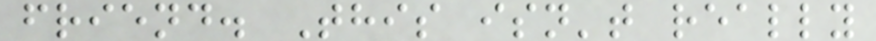friend. This isn't really
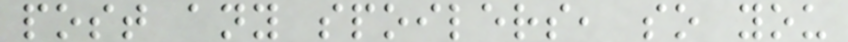post any spoilers, so you
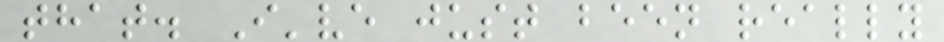that. I've just been really
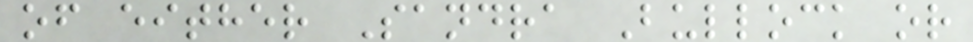of either Sandra Bullock or
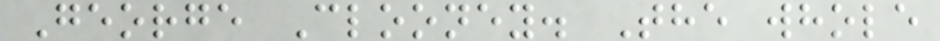George Clooney. The whole
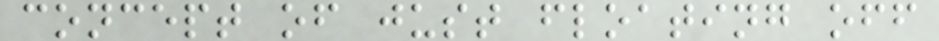concept of just floating off
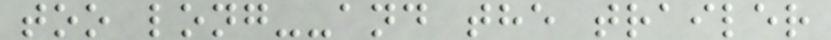too long--and the trailer
